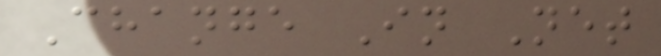Change In Net
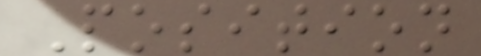Position
